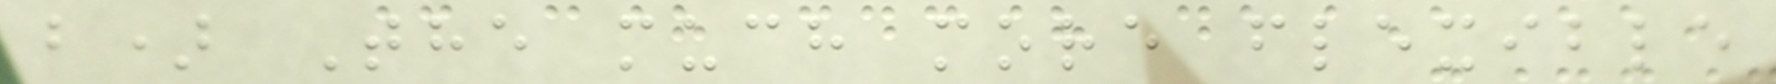b) The much more flexible
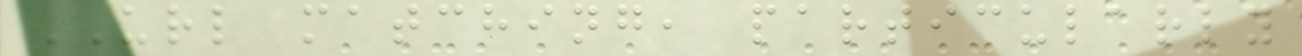URL matching, particularly
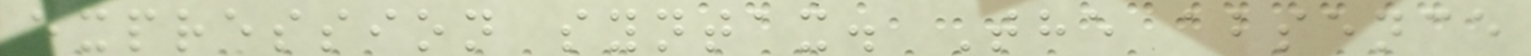expression syntax. The absence
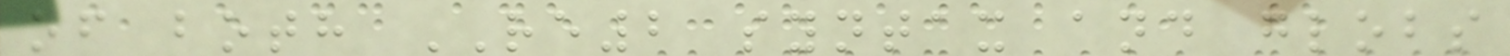of both RE2 syntax and globs
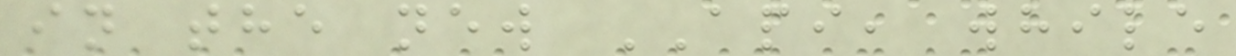in the new API, while
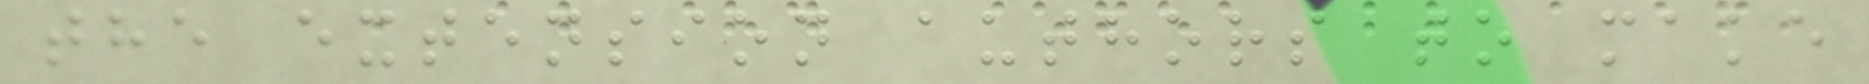the extension authors to make
